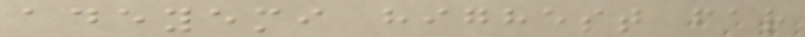adeyemi highest far
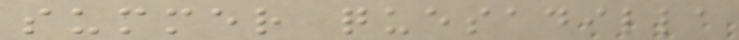summer quesadilla
